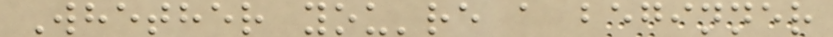Whether you're a beginner
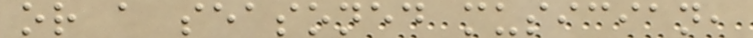or a seasoned musician,
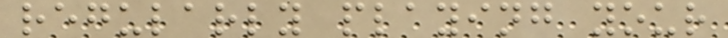regularly playing your
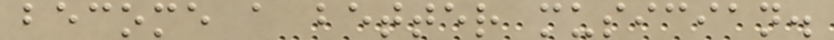become a better musician.
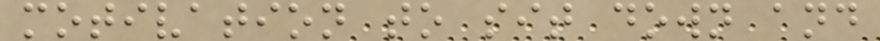motivation to sit down and
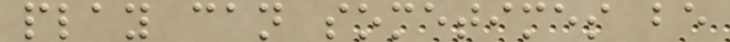play can sometimes be
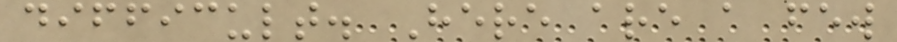difficult. Here are a few
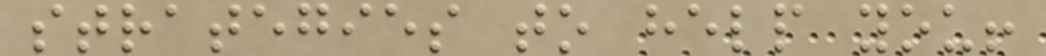strategies to help you!
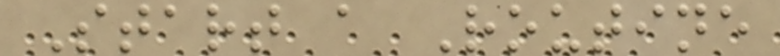Start a Routine
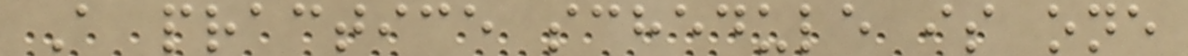A practice schedule is one
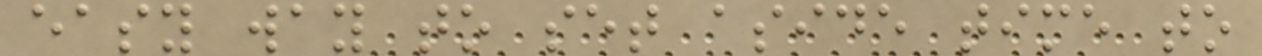easy way to set aside time to
